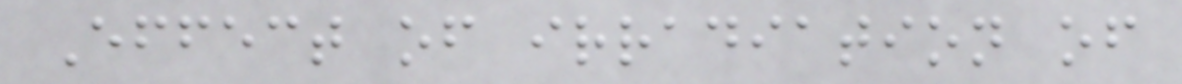Effect of irradiation of
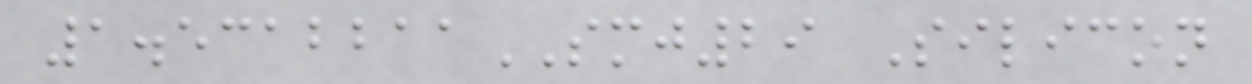1.5312211SMJ29 Silicon
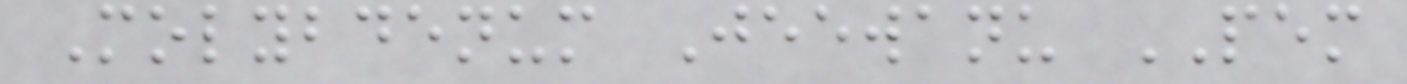Molybdenum Jeewanu PEM
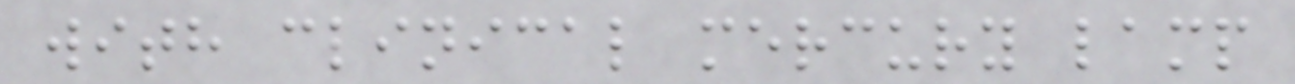with clinical mercury lamp
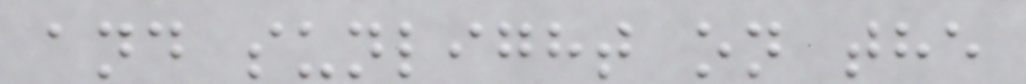and sunlight on the
